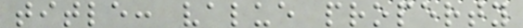title: value property
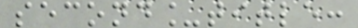second_title:
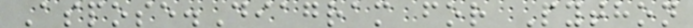Aspose.Diagram for Python
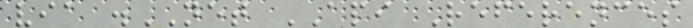via .NET API References
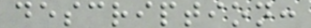description:
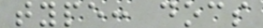type: docs
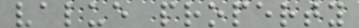value property
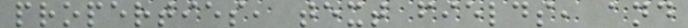properties, text fields, and
